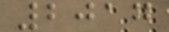2017
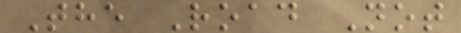The Road Not
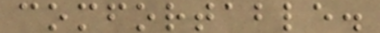comfortable.
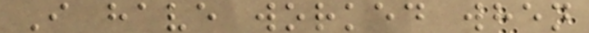I have worked when
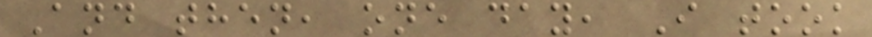And then, one day, I took
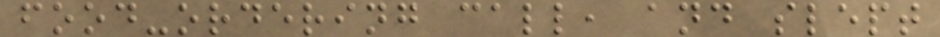food-ordering call, and slept
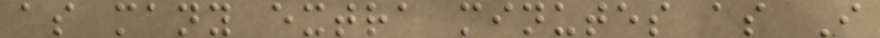as many extra minutes as I
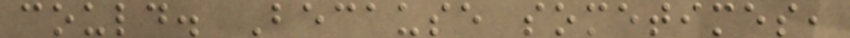could. Because sometimes,
